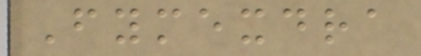Fymexdra
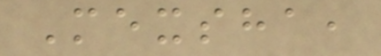Mexsha,
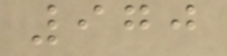970
